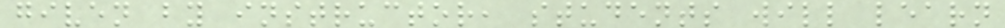given by instructor, students will learn
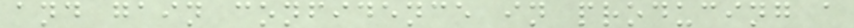and gain confidence in producing a
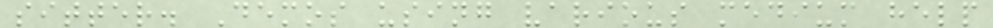sitter. Demos using various medium help
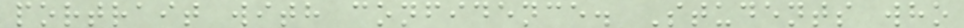portrait with confidence. Students who
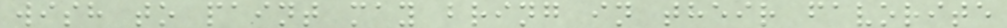wish to paint may bring in their favorite
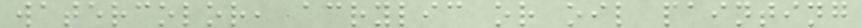watercolor, acrylic or oil painting
